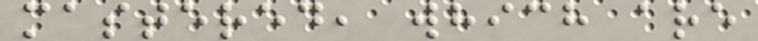mastered, which are
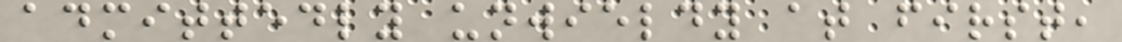admittedly unwieldy at first,
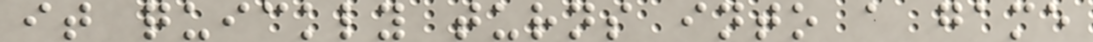it quickly turns into a game
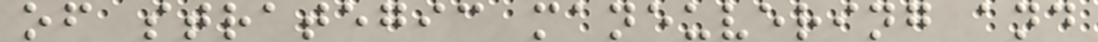of strategic maneuvering and
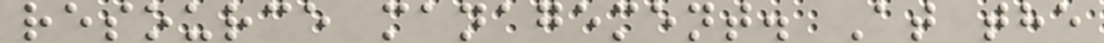resource management. At the
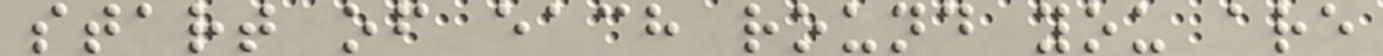start of each round you are
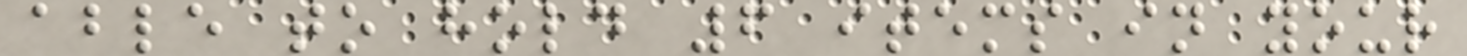able to hold 6 items in your
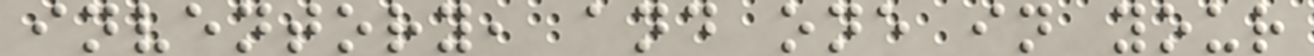inventory, and one in your
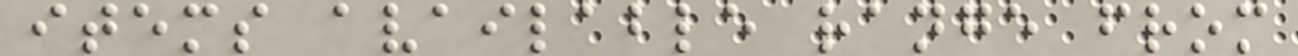items available range from
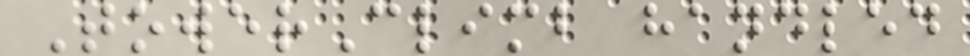TowerClimb handled
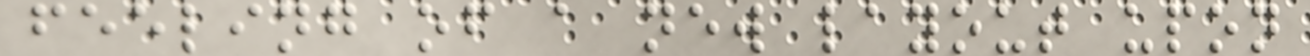feeling of a new layout upon
